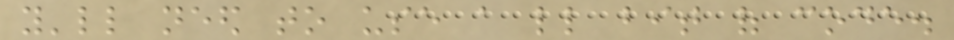you'll need to use a little bit of code.
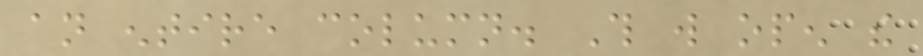an entire column. This will open the
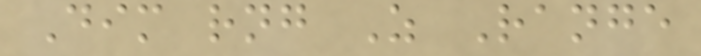Dim rng As Range
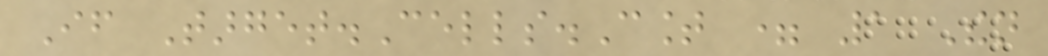If Target.Cells.Count = 1 Then
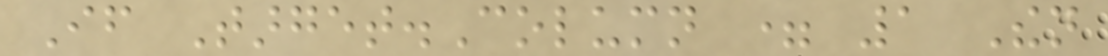If Target.Column = 1 Then
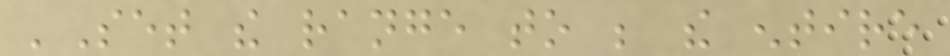'Set the range to be the entire
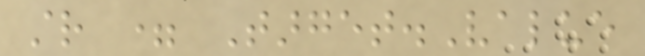str = Target.Value
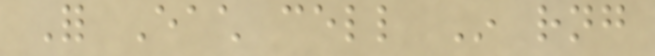For Each cell In rng
